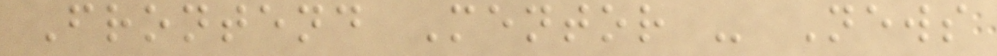Frontend Mentor - News
